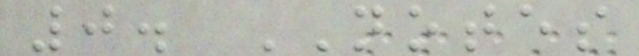0. NOTES
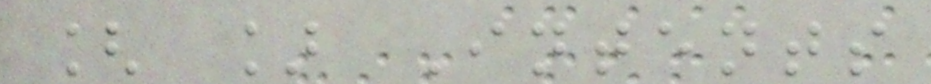[ ] Intents
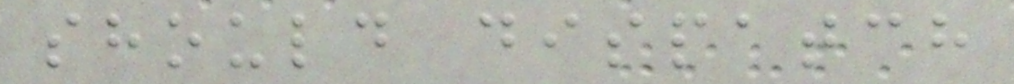should dispatch
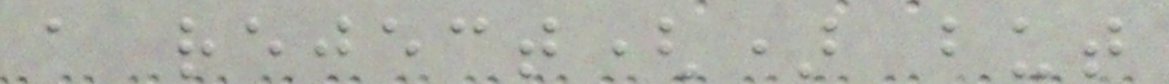a reject() but
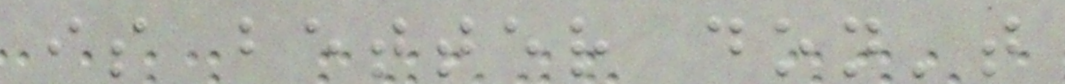is better don't
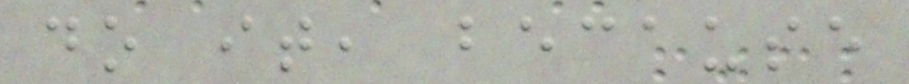do it, because
